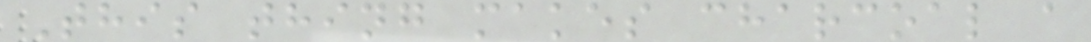This thing makes charcoal a
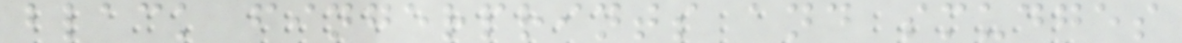black fingerprints and smudges
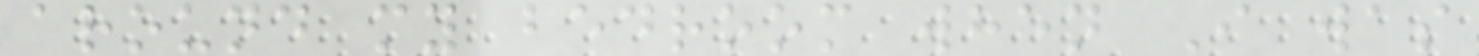around my bedroom when I was
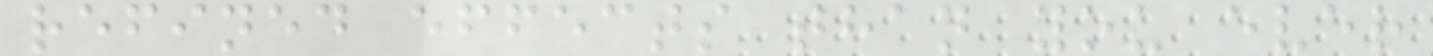refined effects than you ever
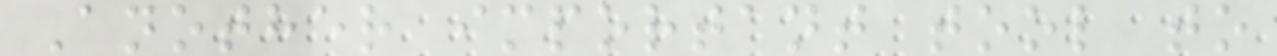Another important tool to
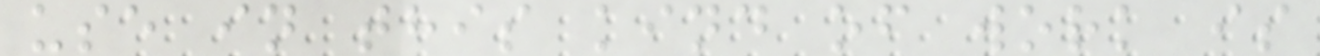use in this kind of work is
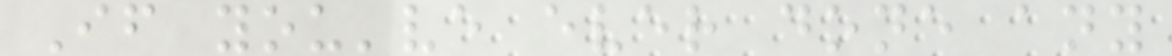If you've ever done any
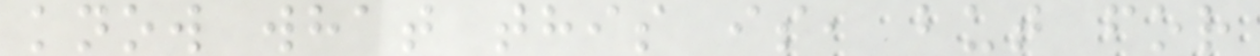know what this is, but for
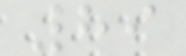89
